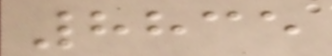8835
